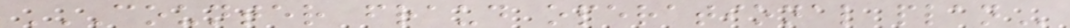COUNTER FRAUD OPERATIONAL PLAN
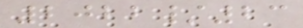2022/23
